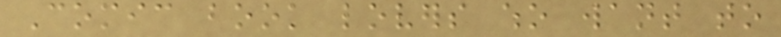Comic book lovers who want to
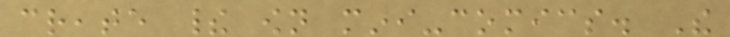create their own mini-comics. The
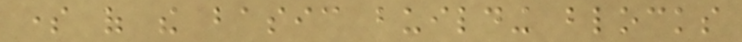some of the basic building blocks
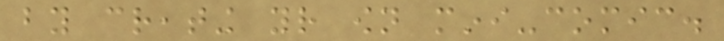by creating your own mini-comic.
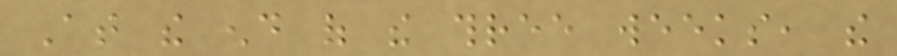At the end of the three weeks, the
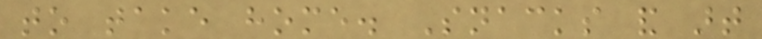to take home. Snacks and art
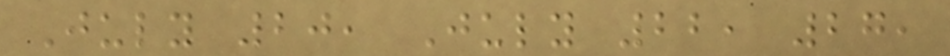July 20, July 22, 27,
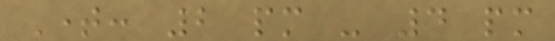Time: 2 pm - 4 pm
